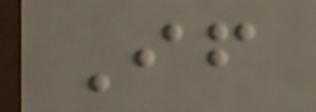If
